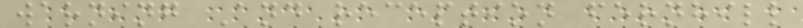warning And reception fernhill
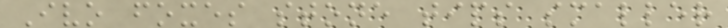Ivo foxes stone tips smaller
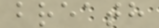breath
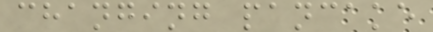changing pancake
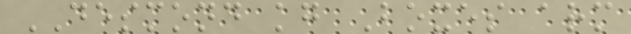DESMOND kg Boxes arm
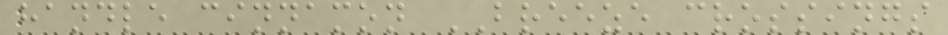handle cinnamon BREEZE crossings
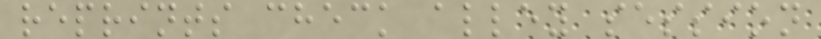reprints check alley session
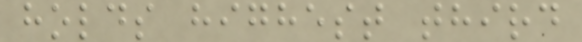holds highest third
